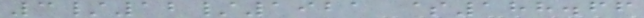3/12/1921 $188.66
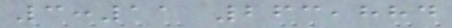3:11 263,884
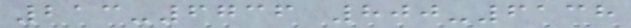213-6736 800-6138
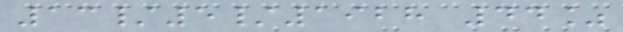13/5/1928 44%
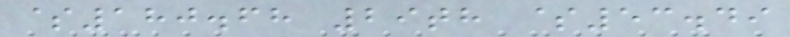$180.68 29th $53.49
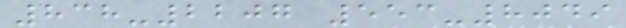838-2207 553-8049
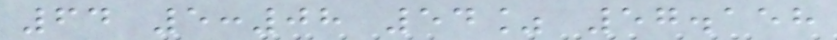64 5:08 54% 57.158
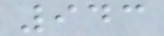943
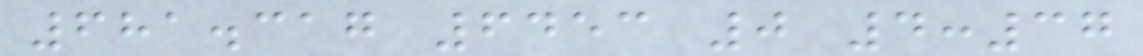681.317 6453 0 4:37
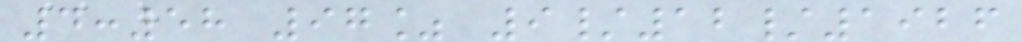4:58 97% 9/12/1926
